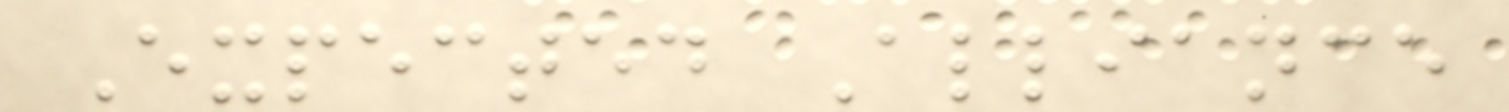Expected Alliance
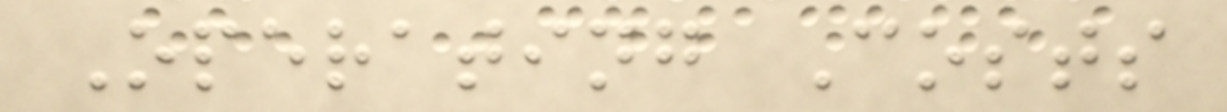Operating Costs
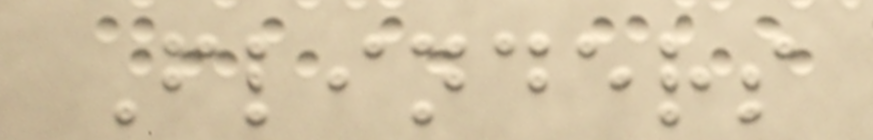Flinders
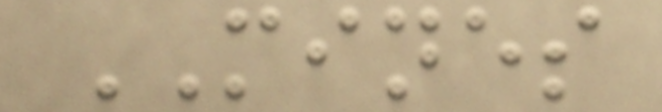MINES
